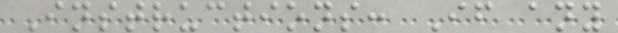Instructions: If any
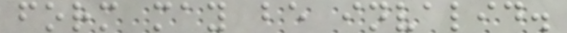form may be invalid.
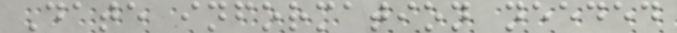Date information needed
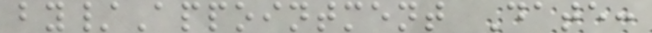by/Appointment Date:
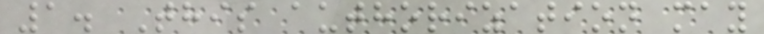1. This authorization may
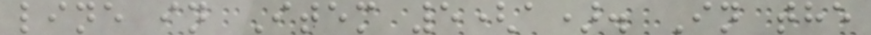line in Item 5(a). In the
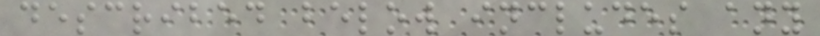described below includes any
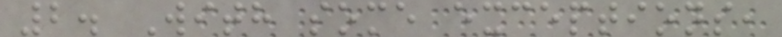2. With some exceptions,
